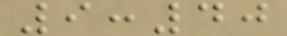9:40
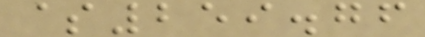$259.76
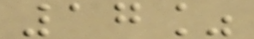17%
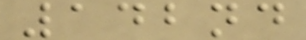142nd
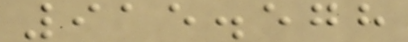915.578
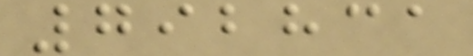792831
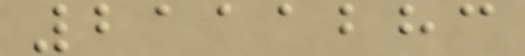2111283
